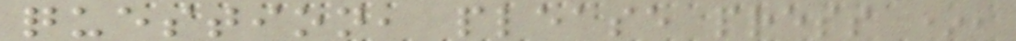question, please press *,
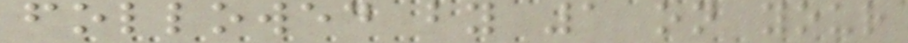followed by 1 on your
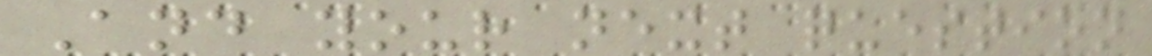And your next question
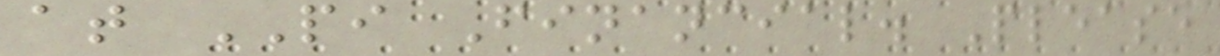at PI Financial. Please
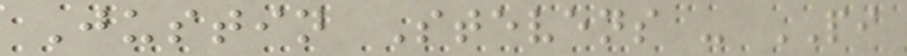Justin Stevens - PI
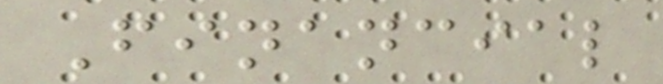Financial
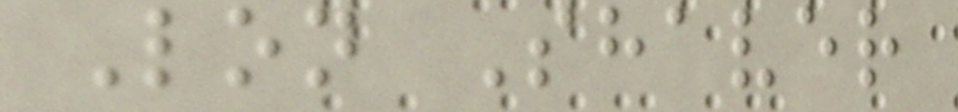Lon Shaver
